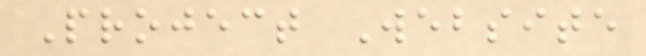Project Website
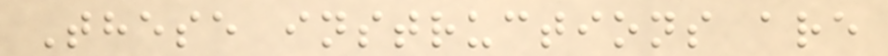These instructions are
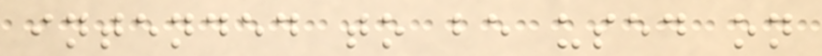intended to be used on
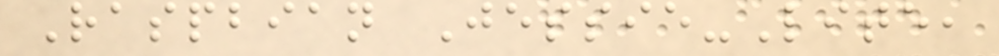Raspbian Jessie-Lite,
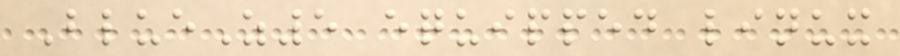BlueZ5 equipped linux
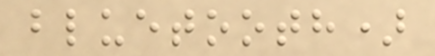bluetooth)
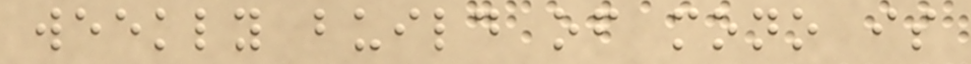weekly build of mono is
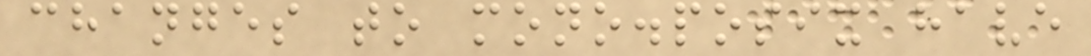changes to mono.posix have
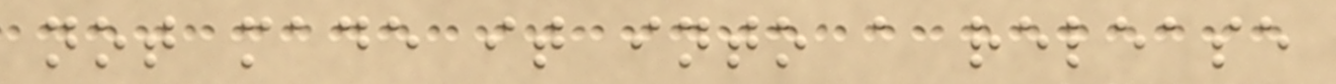not made it into a release
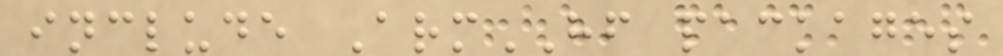include ArmHF packages
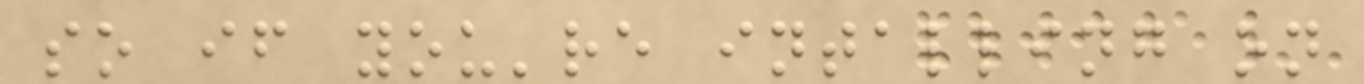so if you're intalling on
